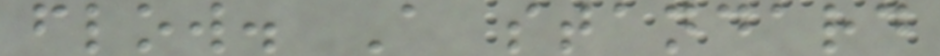flow. A standard
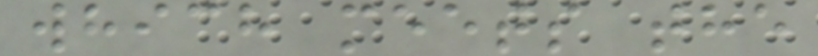which meets the
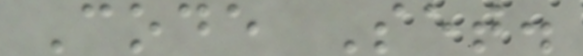Code Set.
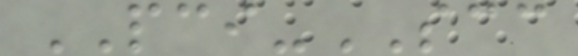PCI-SCC
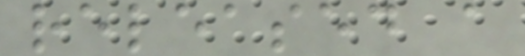released a
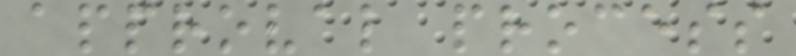approval process
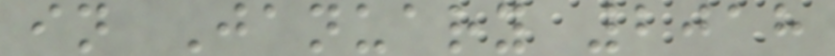in January 2018
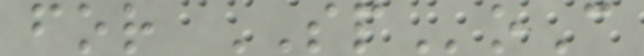for SPoC
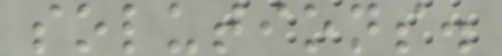solutions.
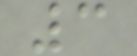3
